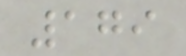179
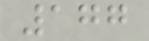177
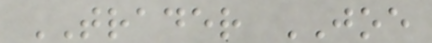TRADER JOE
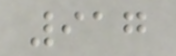917
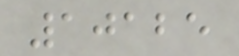10125
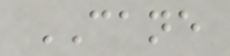CANE
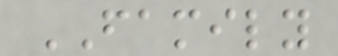FAMILY
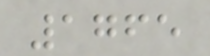1765
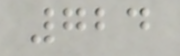724
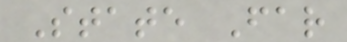State Far
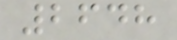2648
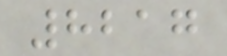8217
